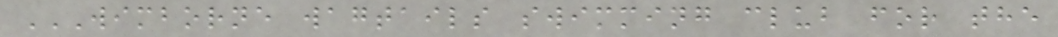WIMBORNE WAGTAILS SWIMMING CLUB FOR THE
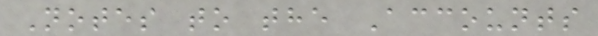Notes to the Accounts
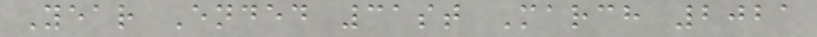Year Ended 31st March 2021
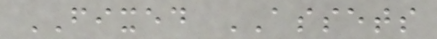FIXED ASSETS
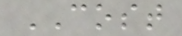COST
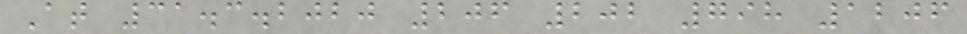At 31.3.2020 206 202 798 1206
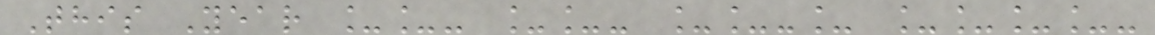This Year __- __- __-_ ____-
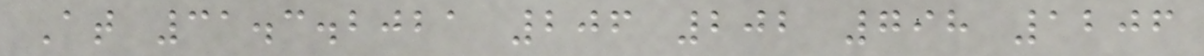At 31.3.2021 206 202 798 1206
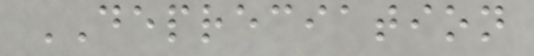DEPRECIATION
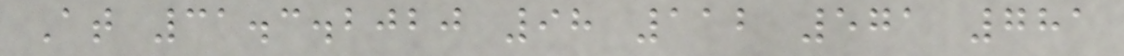At 31.3.2020 98 112 571 781
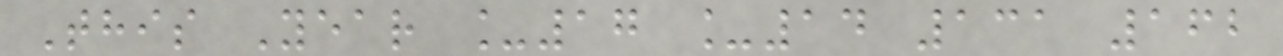This Year _17 _14 131 162
